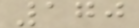170
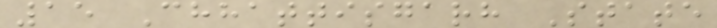15 Chhattisgarh State
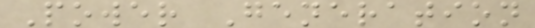Power Generation
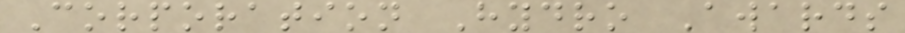Corporation Hydro Awards
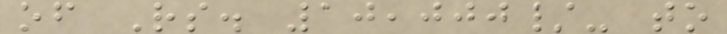of Rs. 10,000/- to
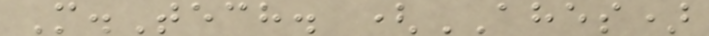M.Tech. (AHES)
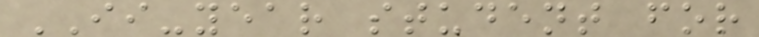II-year student for
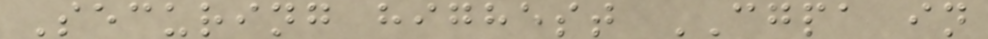Securing highest CGPA in
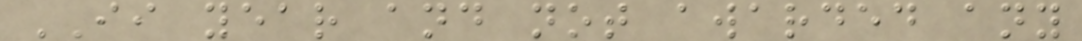II year and not awarded any
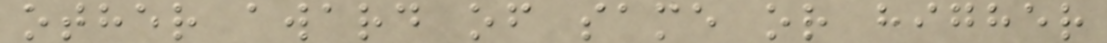other award of same or higher
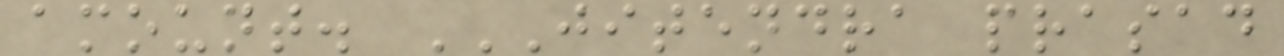amount. JITENDRA PRASAD
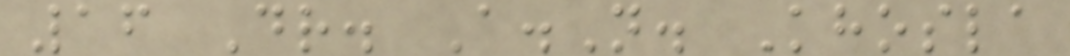16 Dr. A.N. Khosla
